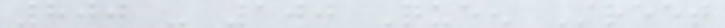800 - 100 Queen Street
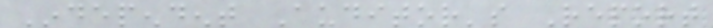Independent Auditor's Report
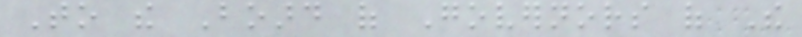To the Board of Governors of The
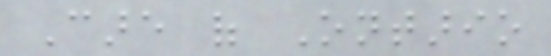Care of Ontario
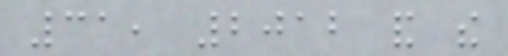31, 2012 and the
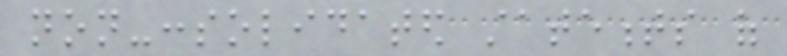non-consolidated statements of
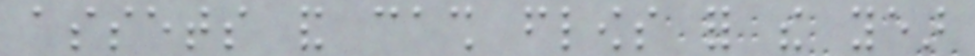assets and cash flows for the year
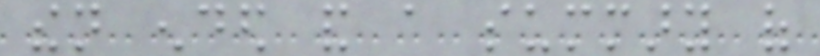then ended and a summary of
